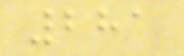281
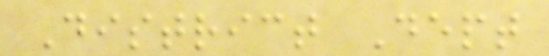District Dept
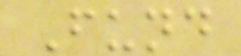Fund
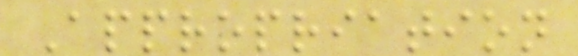Appropriation
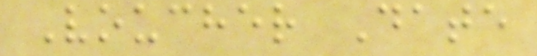Voucher Date
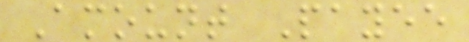Amount Payee
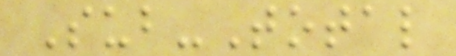Sub-Total
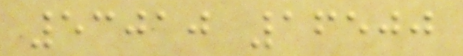53010 16500
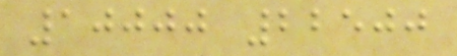10000 22500
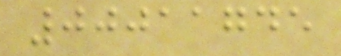00011745
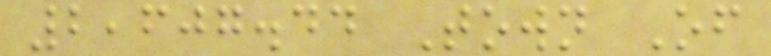2,607.44 Town Of
